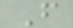F
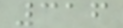316
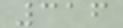316
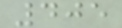405
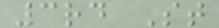3rd St
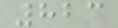823
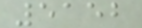5152
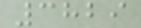3829
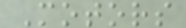Motors
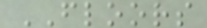FLOORS
